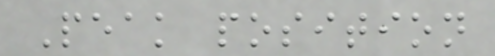Peak position
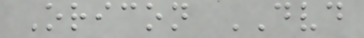Oricon DVD
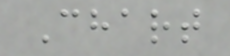Chart
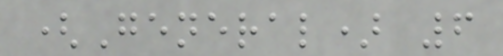(General) 6
